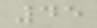45
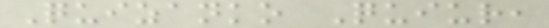Quizanko Quiur,
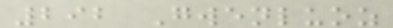292 Gwenluoz
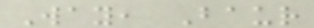Way, Baur
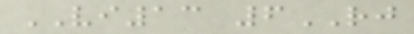VI13 6RJ
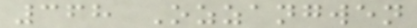368 Ozzangwen
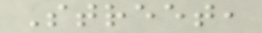Street,
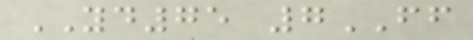YD75 7FF
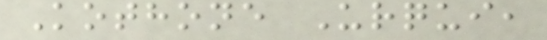Kothone Urqui,
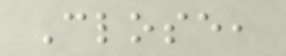Close,
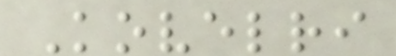Kovelri
